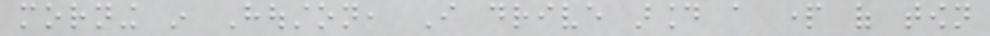morning in Houston, I drive around a part of town
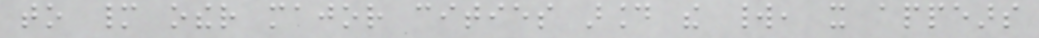to many other major cities around the world, it appears
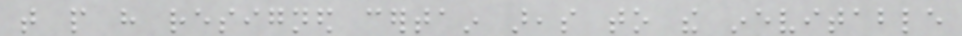that people have resigned certain areas to the inevitable
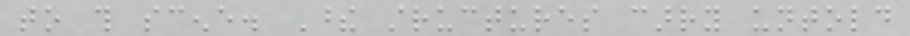to this scene. These structures carry untold
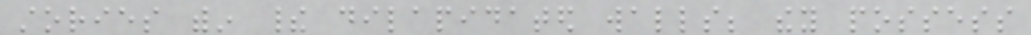stories within their dilapidated walls; they possess
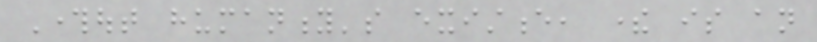Throughout humanity's existence, there is an
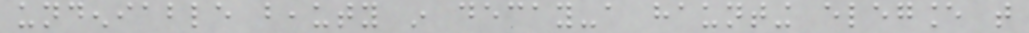undeniable beauty in decay-a haunting elegance that
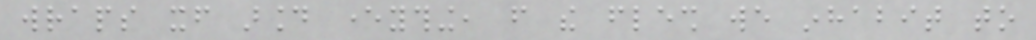wraps itself around everything, from the flesh we inhabit to
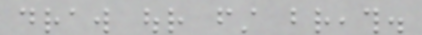draw our first breath.
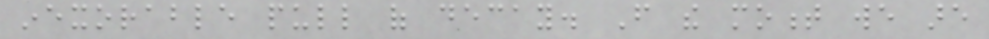inexorable pull of decay. From the moment we are
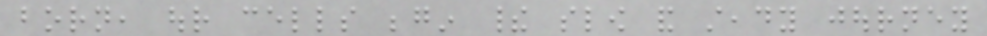born, our cells begin their slow and steady journey
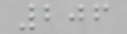206
